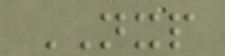NXP
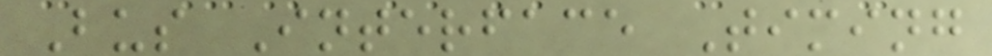Bus Interface Timing
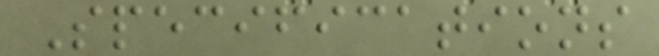Specifications
